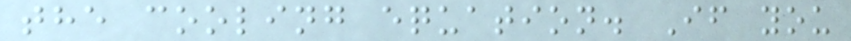the cooling equation. If you
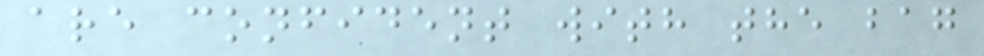are confident with the bag
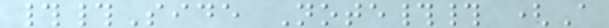##Side Note## (A
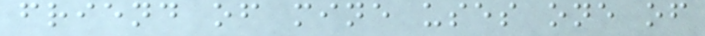friend of mine uses one of
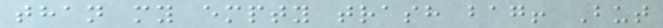than my empty trash bag! But
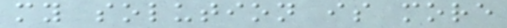my solution is more
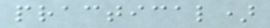practical)
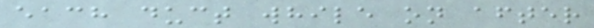each duct while on after
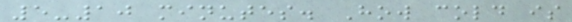5-10 minutes. How cold is
